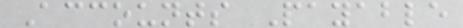Accounts Payable
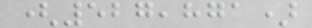(527,871)
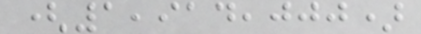(1,914,000)
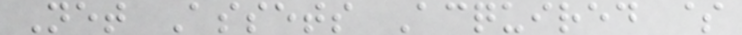Net Assets Acquired $
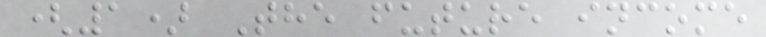(1) The future income
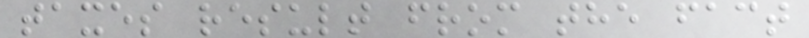taxes result from the fact
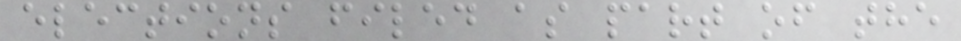elections filed as part of the
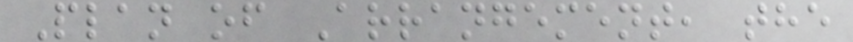Plan of Arrangement, the
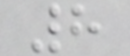8
